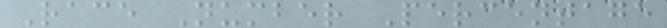Race Number Percentage
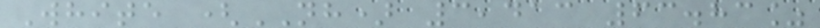White (NH) 3,413 63.83%
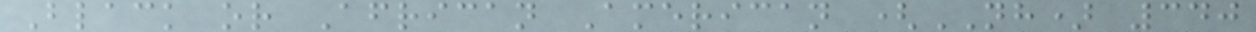Black or African American (NH) 340
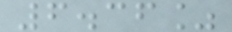6.36%
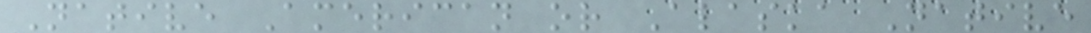Native American or Alaska Native
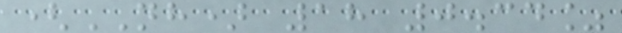(NH) 18 0.34%
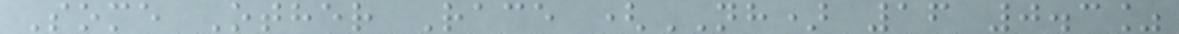Some Other Race (NH) 16 0.3%
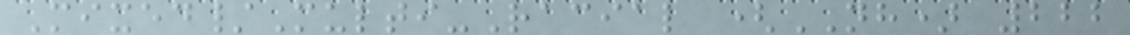Mixed/Multi-Racial (NH) 222
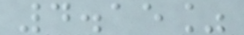4.15%
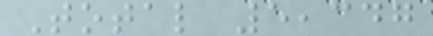Total 5,347
